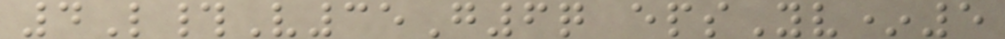4L#V35G6q epsYv*5
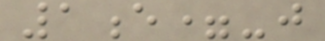1e=-j
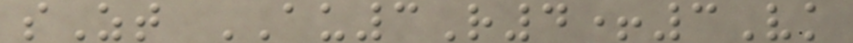sZt AU3R4+3Vk
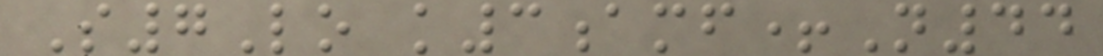S7Lo k3amf+N44
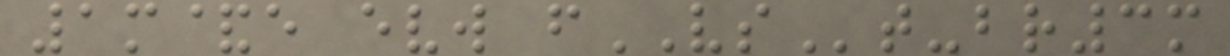1m&e evw fVSt-br3m
